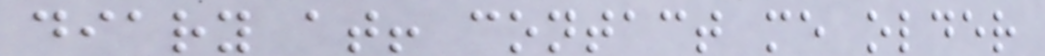diary at! contact me older
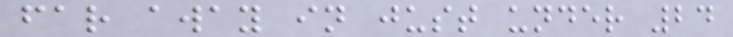far away in just under 24
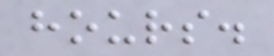hours.
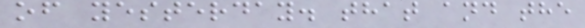of yesterday. that and the
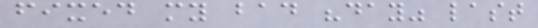fixed my bad "day" last
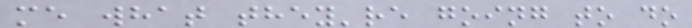me what they're going to do
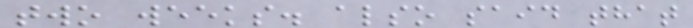two weeks. also said that
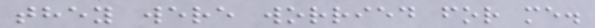they were worried for me.
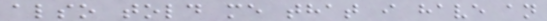also told me that i have an
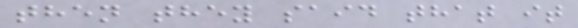then they said that it
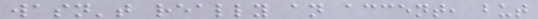wasn't really an accent, but
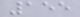155
